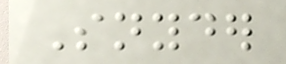Snyder
